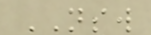NSW
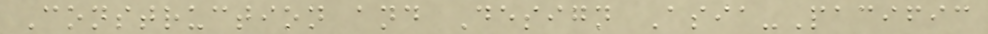Construction and Design Asia-Pacific
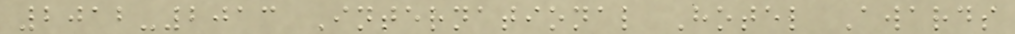2012-2013 International Hotel Awards
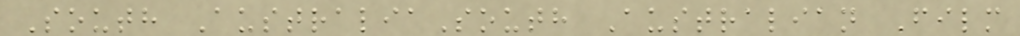South AustraliaSouth Australian Film
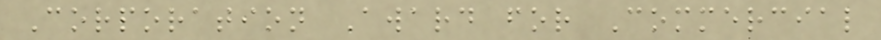Corporation Award for Commercial
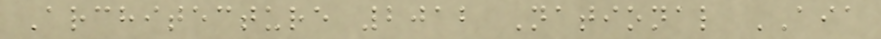Architecture 2012 National AIA
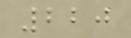220
